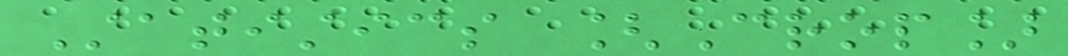Statistics [Crop]
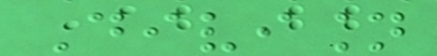Division
